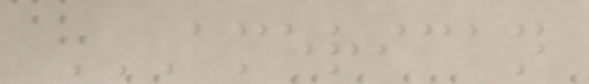AMERICAN
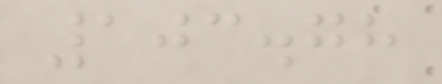103.78
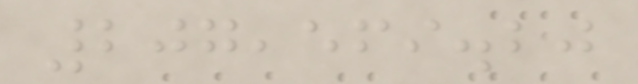207,569.20
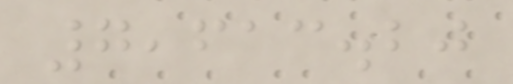7,613.20
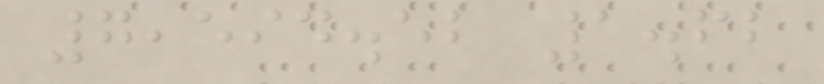7,594.52 1.62
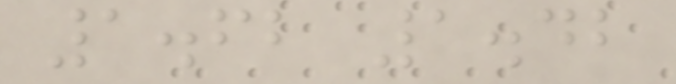1.62 1.42
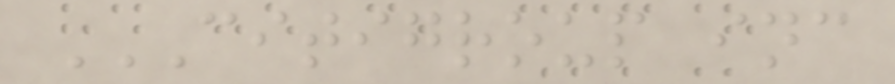CITIGROUP INC
